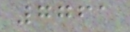7761
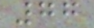77
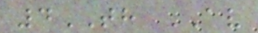4TH AV
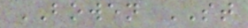BOWEN ST
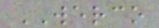WERCO
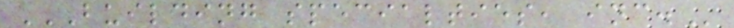BUILDING SPECIALTIES, INC.
